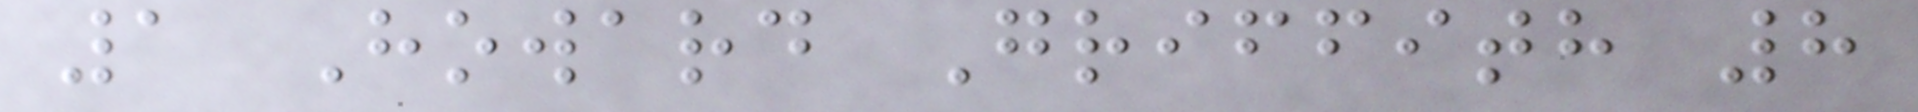1 Howard Griffith 8
